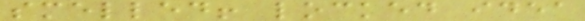smelled! locked idea
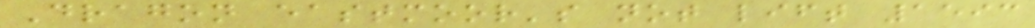Dragon eastmoor's not lift 1593
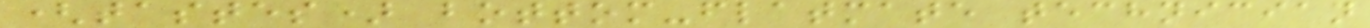(tastes) bottom-flatmate technician
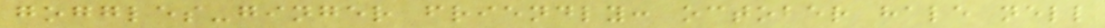goggles-ginger friendly: october hale nell
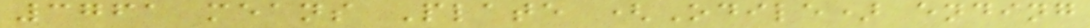3761 means Plate (Odile) ending
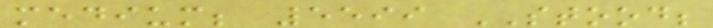medium; 5599 STOOD;
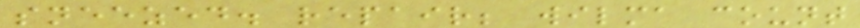sneezed. repair; wilma count
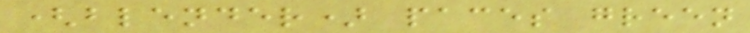(blender) paces green
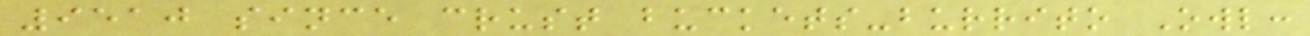9510 since crust buckets-burrito Owl:
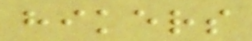hikers
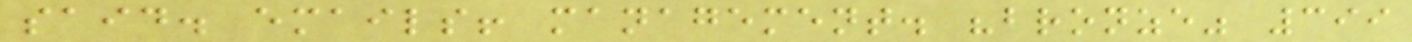said. emails! management. "bronze" 399
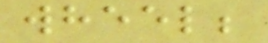wheel;
